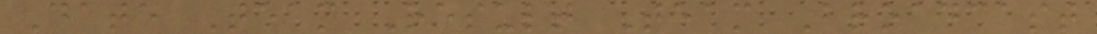Date Team Result Team Broadcast
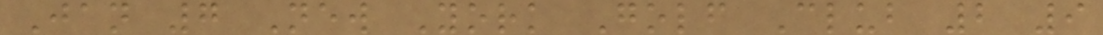Jan 7 New York Golf Club 2 9
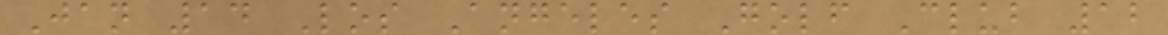Jan 14 Los Angeles Golf Club 12
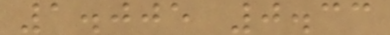1.005 0.33
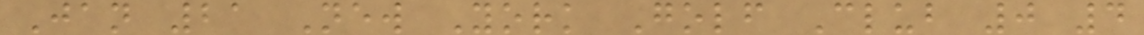Jan 21 New York Golf Club 0 4
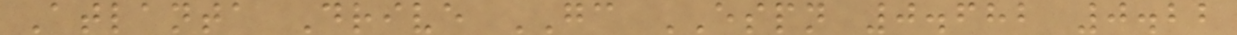Atlanta Drive GC ESPN 0.682 0.22
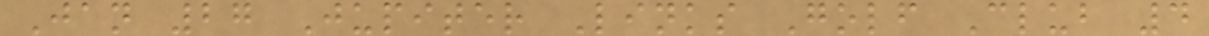Jan 27 Jupiter Links Golf Club 4
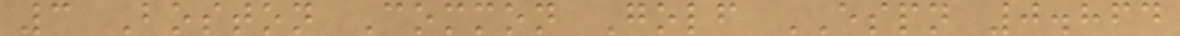3 Boston Common Golf ESPN 0.864
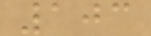103
